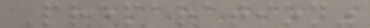Preparation"
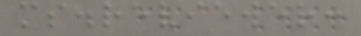ms.reviewer:
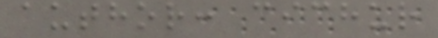author: cichur
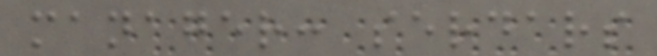manager: serdars
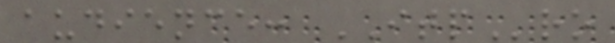audience: ITPro
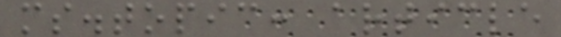ms.topic: article
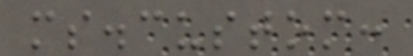ms.custom:
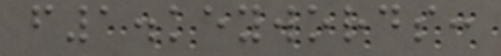f1.keywords:
